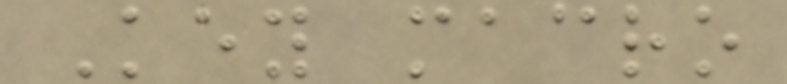Key macro
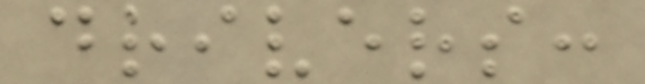drivers:
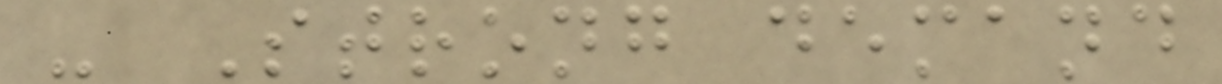- Strong demand
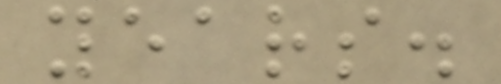years.
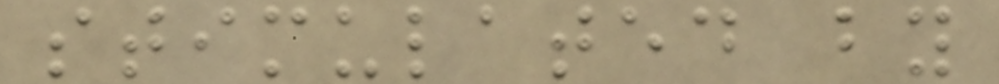stimulated by
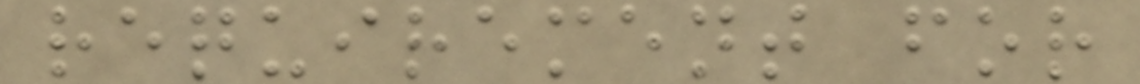requirement for
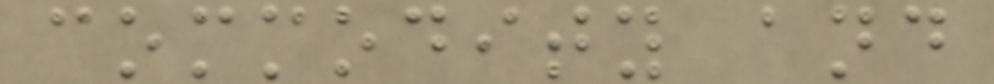commodity and
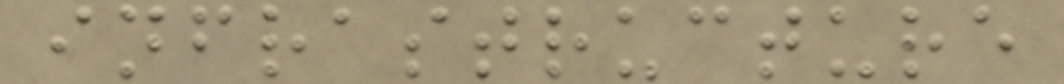infrastructure
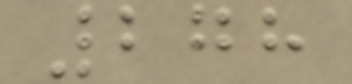278
